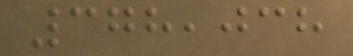378,038
